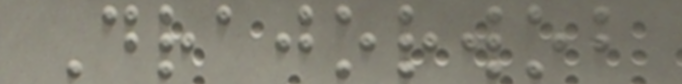Drajorwob
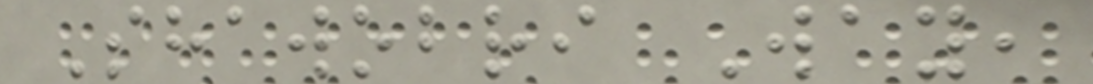Shawobri Way,
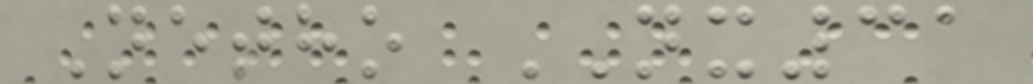Netho NX31
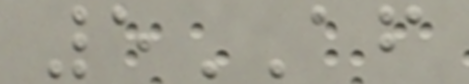5AF
